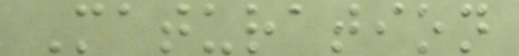Maturation
